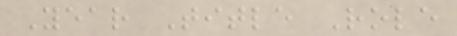Year Title Role
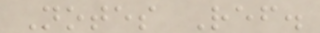Notes Ref.
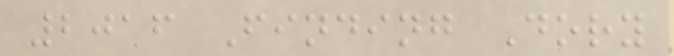2016 Finding Dory
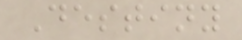Destiny
